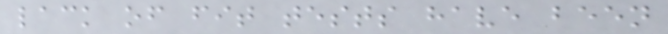lack of fit tests have been
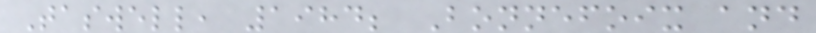Taswell, 1984; Bonnefoix and
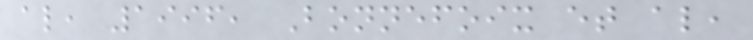al, 1996, Bonnefoix et al,
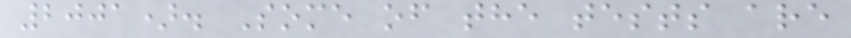2001). Some of the tests are
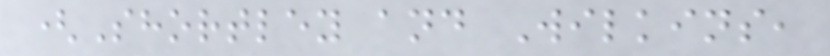(Shortley and Wilkins,
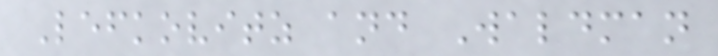Lefkovitz and Waldman
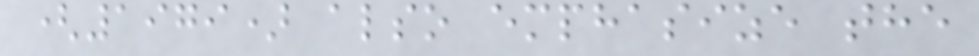(1979) also emphasize the
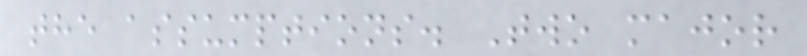the assumptions. Two major
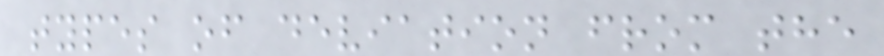types of deviation from the
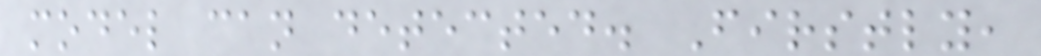model can detected. Firstly,
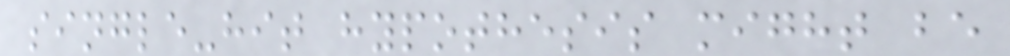single-hit hypothesis might be
